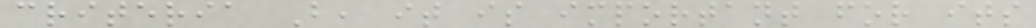criteria B, it is important for its
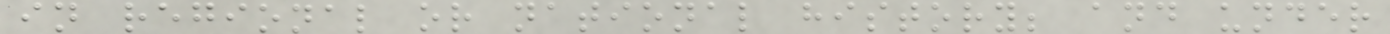in regional or national history; and under
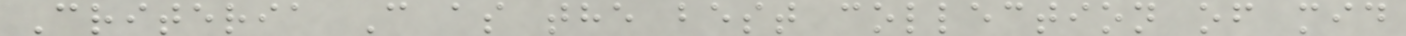Criteria C as the best collection of mid
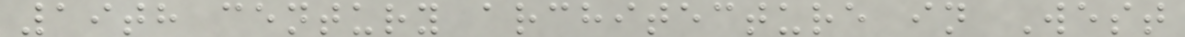19th century architecture in West
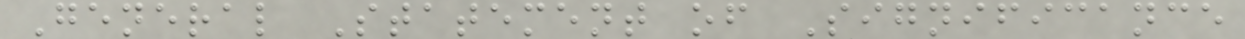General Statement of Significance
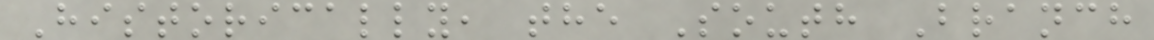Historically, the South Branch
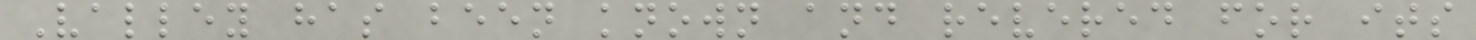Valley has been known and revered for its
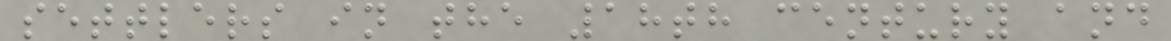settlers in the 18th century and
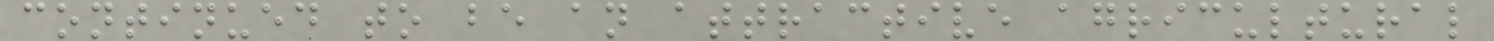continued to be an attractive agricultural
